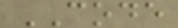CODE
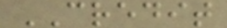CREDIT
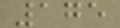175
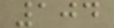104
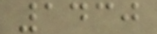1430
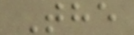The
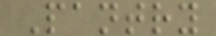Pantry
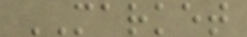MARKET
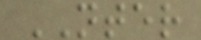NTER
